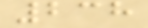238
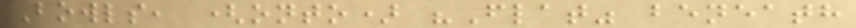Bowls, (onto) "Flat" beneath
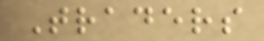Traders
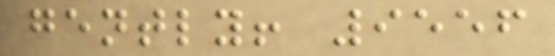gently! 9556
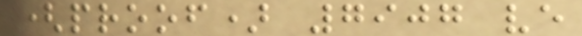(proof) 7907 ve
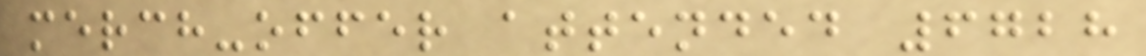merch-offer attended 6728
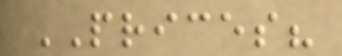PRICES?
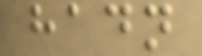hadn
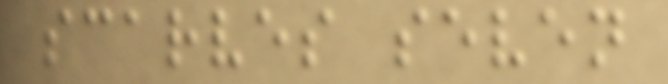scarves seven
